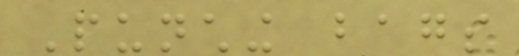Punching bags
